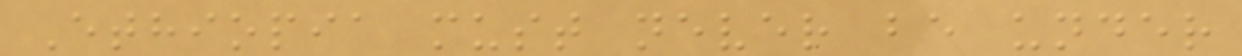Ethiopia must never be under
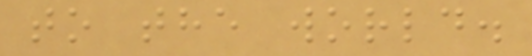to the world.
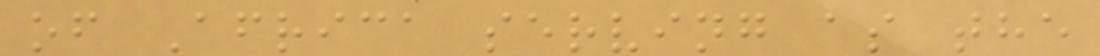of Africa serving as the
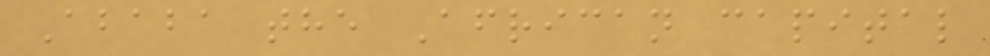Ababa the African capital
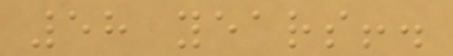58 years!.
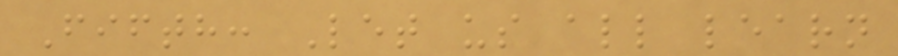Fifth: Let us all learn
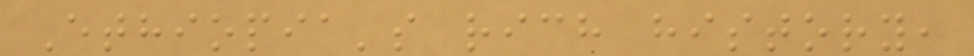Ethiopia's rich history,
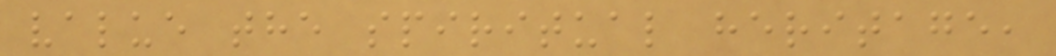value the spiritual heritage,
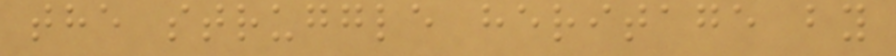the struggle heritage by
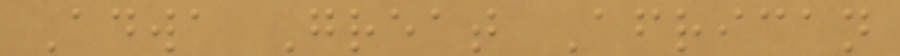Adwa Great African
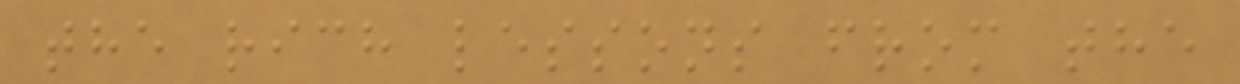the rich lessons from the
